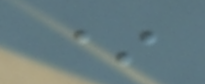*
